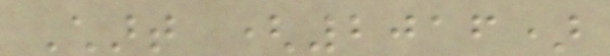Chart (2016)
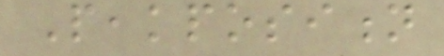Peakposition
